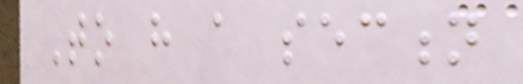To have a section
